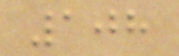108
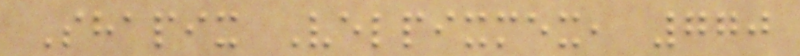Shapix Velpixmex, 770
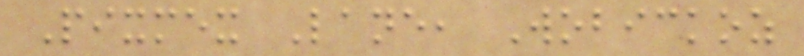Pixmex Lane, Wobickoz
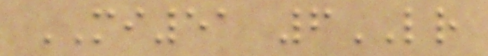MI51 6LR
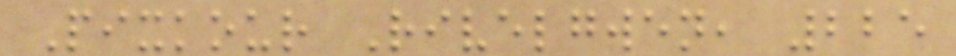Pixkour Rivelgwen, 225
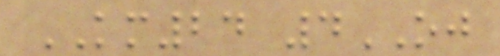KM24 4OJ
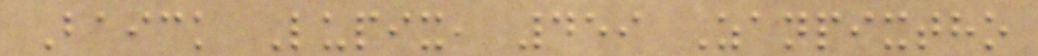Baick Lupix, 459 Zanpixtho
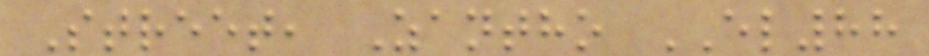Street, Zantho EL88
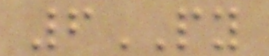6PY
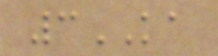3KA
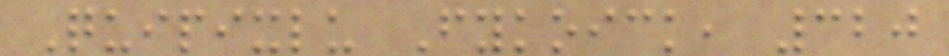Quipixlu Fykoick, 320
